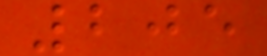205
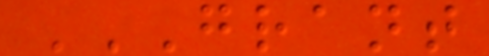GRANT
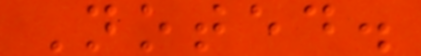Noted.
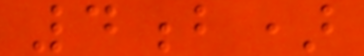4b)
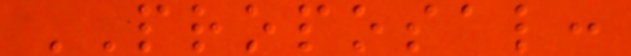PROPOSAL:
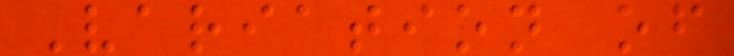Variation of
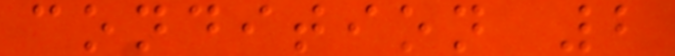condition 2
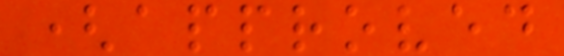(approved
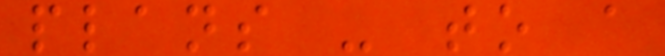plans - to a
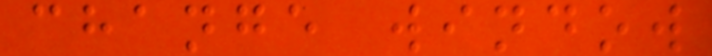change window
